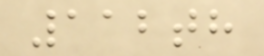112th
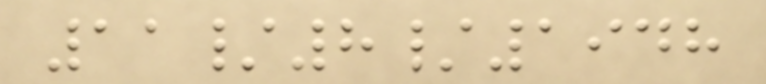11/8/1948
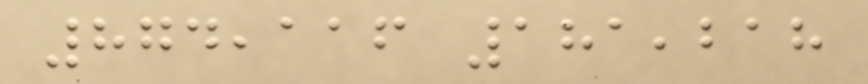874,116 181,218
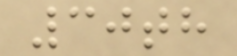30th
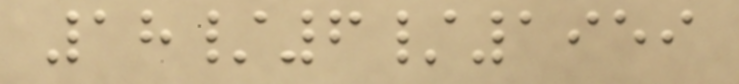18/6/1959
